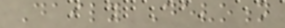Daily Devotion
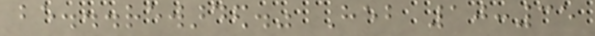be...rewarded." Heb 10:35
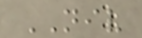NIV
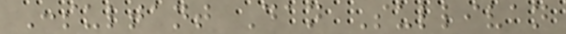Consultant Dan Sullivan
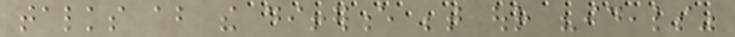talks about the difference between our "ideals"
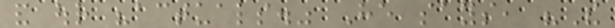and our "actuals." He says, "The
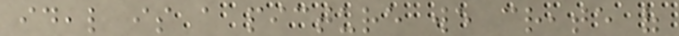ideal is a picture we create of
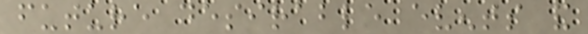future desirable events and
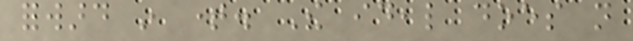forward in time. The ideal does not
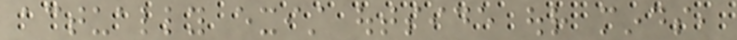actually exist outside our minds,
